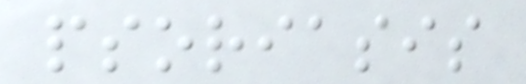psoriasis
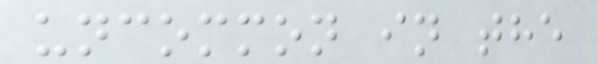uncommon in the
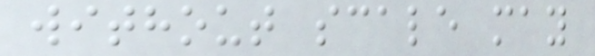without scale may
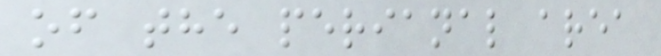of the perianal area
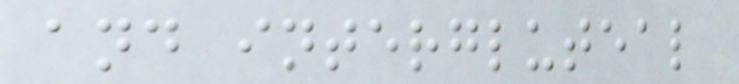and intergluteal
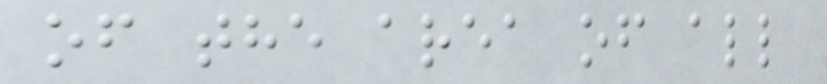of the area of all
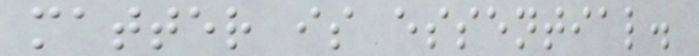matter is essential.
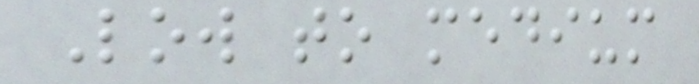Low to medium
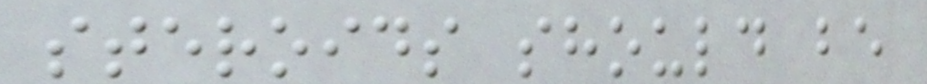steroids should be
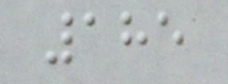185
